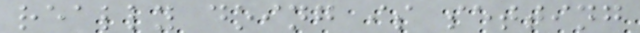really doing is setting
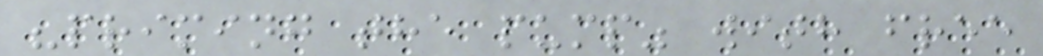"priming the pump" with free
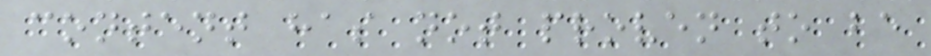content has not proven to be
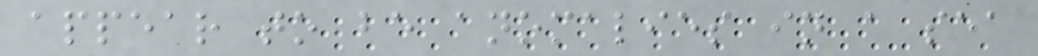appear to be anomalies in a sea
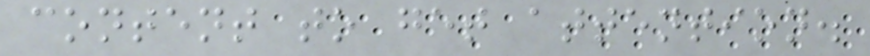content to get attention.
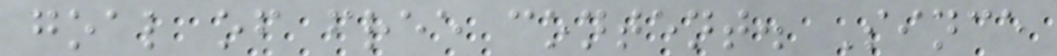goal of free content. Since
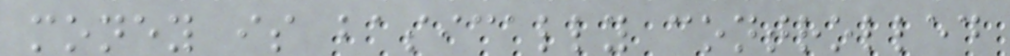money is basically controlled
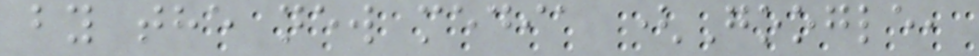by the new media (Google,
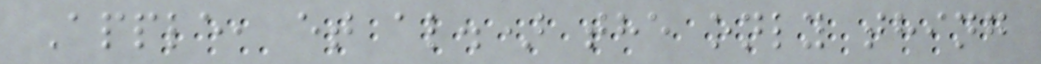Apple, et al.) the only thing
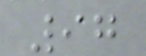97
